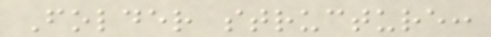Folder structure:
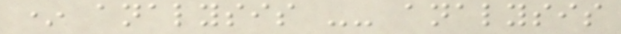* analysis -- analysis
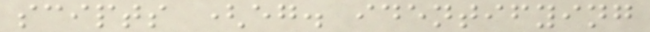scipts (eg. identifying
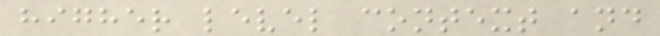higher level context and
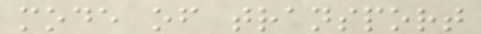mode of transport
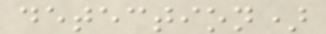detection)
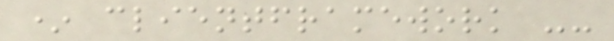* clientframework --
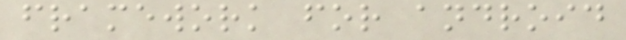framework for android
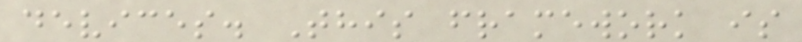devices. This framework is
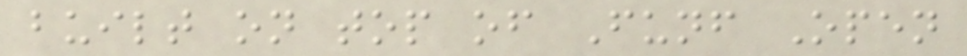built on top of Funf Open
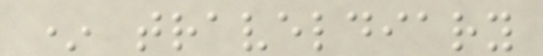* traveldiary
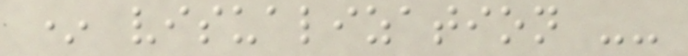* visualization --
